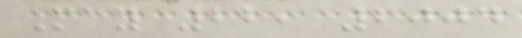May 22, 2004
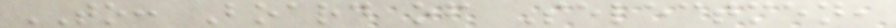TO: Board of Selectmen,
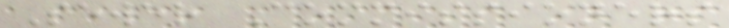Sewer Commissioners
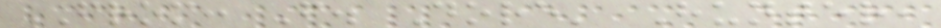FROM: F. Dore' Hunter,
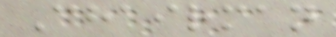Chairman
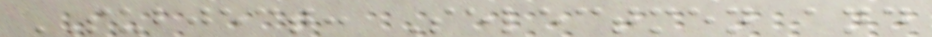SUBJECT: Selectmen and
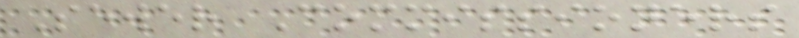Sewer Commissioners
